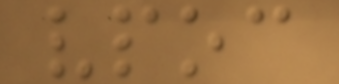vpoc
